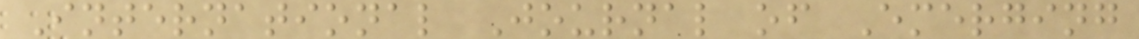International Journal of Emerging
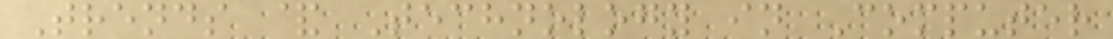Trends & Technology in Computer
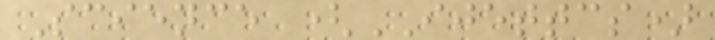Science (IJETTCS)
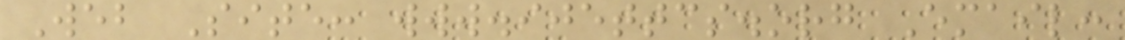Web Site: www.ijettcs.org Email:
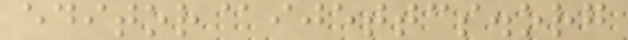editor@ijettcs.org
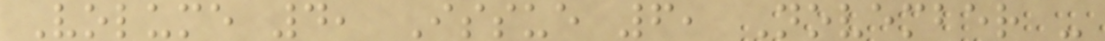Volume 4, Issue 6, November -
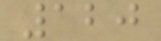120
